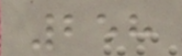258
